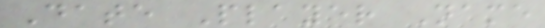Date Player Name
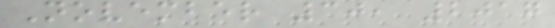November 30, 2017
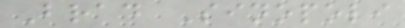Brad Sinopoli
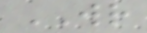WR
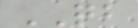QB
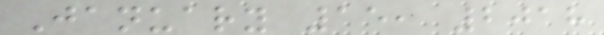January 15, 2018
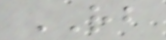RB
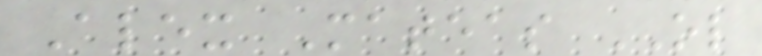Alex Mateas OL
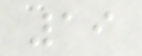19
